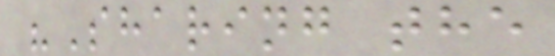"Sharing the
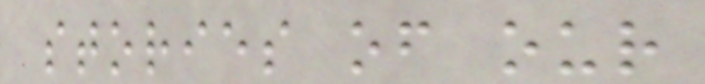stories of our
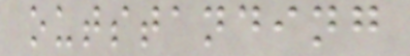outstanding
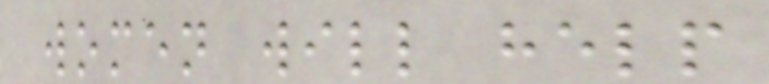women will help
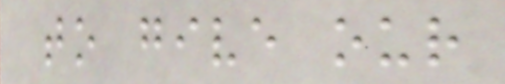to give our
